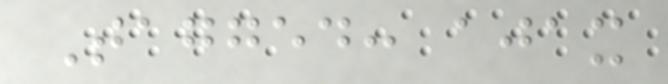Tagged: ajax
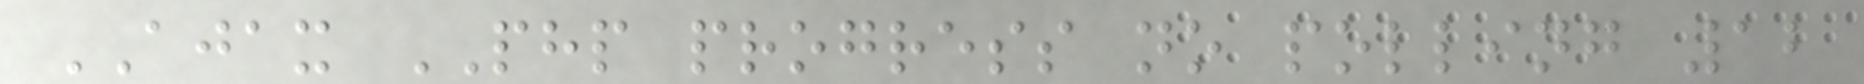AJAX PHP progress no polling 12
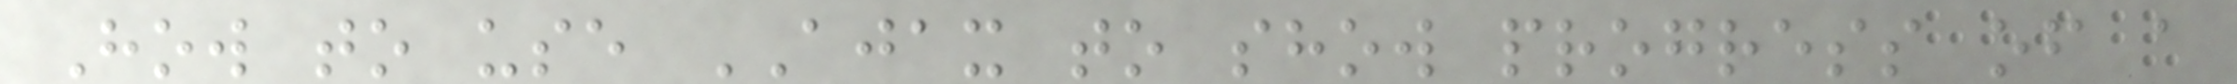How to use AJAX to show progress of a
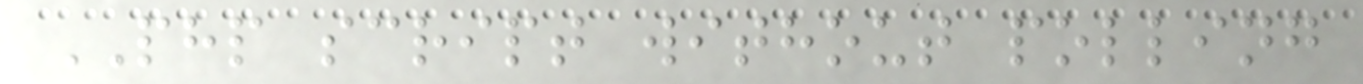PHP script without polling
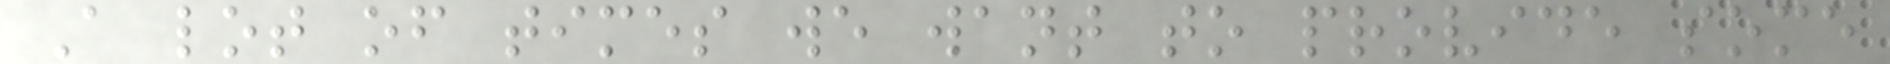A lot of times we want to provide some
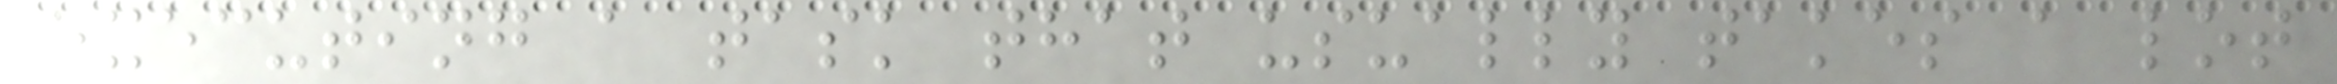executing a task that usually takes a lot
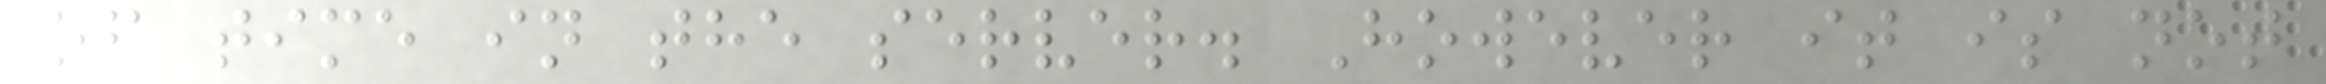of time in the server. However it is not
